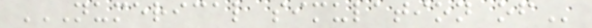NUMERICAL SIMULATION OF
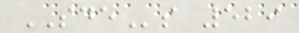SDEs 529
